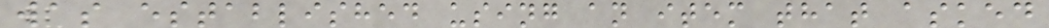was established using an item that asked
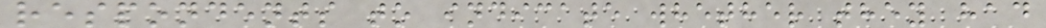respondents to indicate whether they had
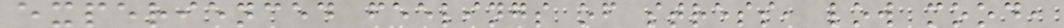experienced feelings of stress, low mood,
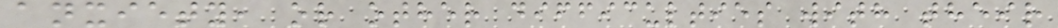anxiety, or other difficulties with their
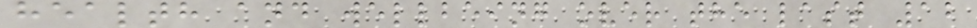health and wellbeing over the last 12
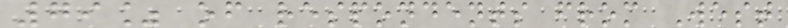79% of respondents from West
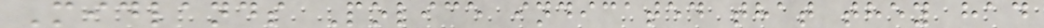Midlands Police indicated that they had
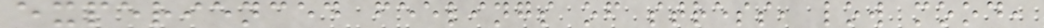experienced feelings of stress, low mood,
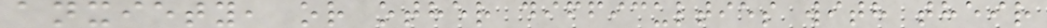anxiety, or other difficulties with their
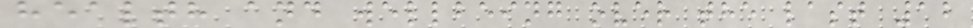health and wellbeing over the last 12
